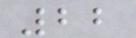22
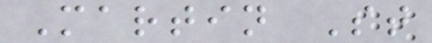Martin St
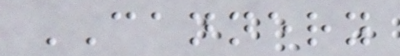CANNERY
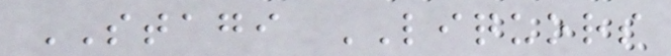STAGI LIQUORS
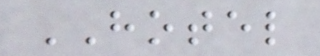HOTEL
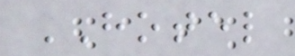HOTEL
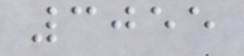3055
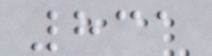831
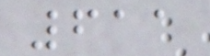611
